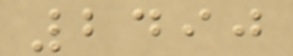2490
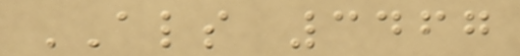ALS 3467
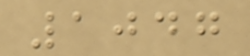1047
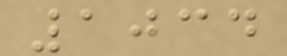1034
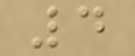4
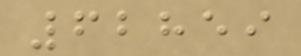62859
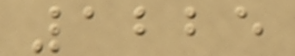1225
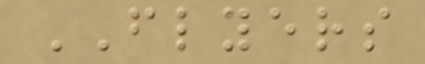FLYERS
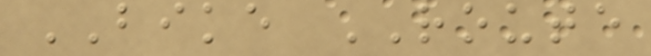BIKE ROUTE
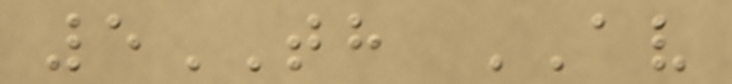5TH AV
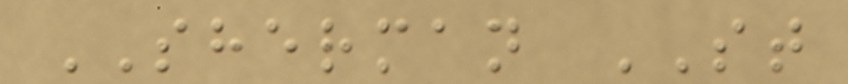SHERMAN ST
